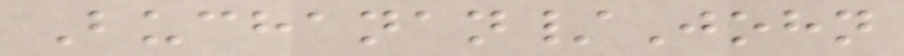Buchanan/John
